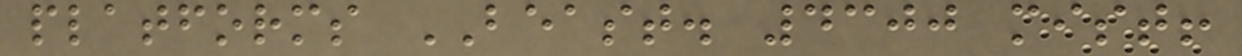platforms BEAST. 4300 mist!
